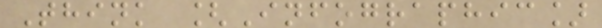Think [Infographic]
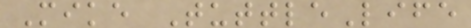Mike TuttleLife
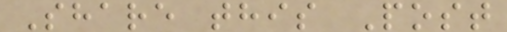Share this Post
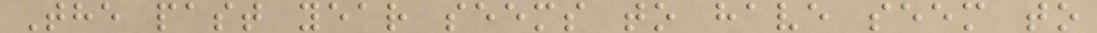The past year seems to have seem to
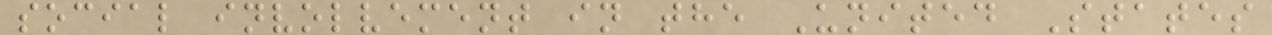social involvement in the United States
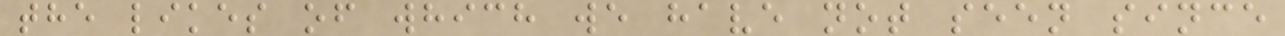the likes of which we have not seen since
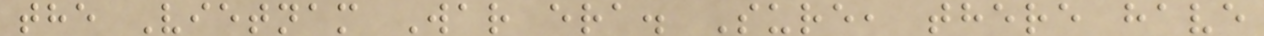the Vietnam War era. Sure, there have
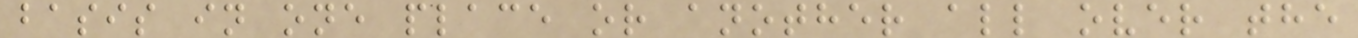basis in one place or another all over the
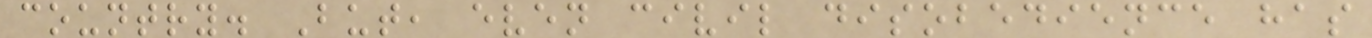country. But, even civil disobedience has
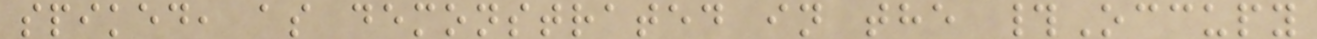spiked, as demonstrated in the #Occupy
